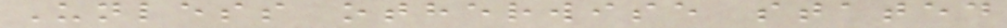Unless otherwise stated
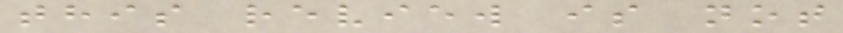this review is not
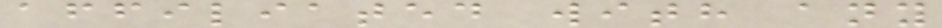affiliated with any
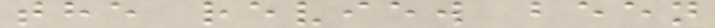the review been
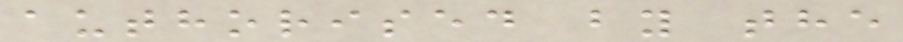authorised by the
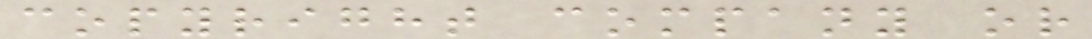copyright company or
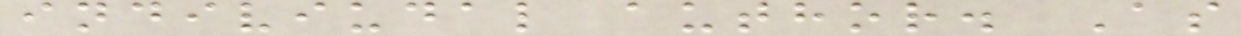indiviudal author. As
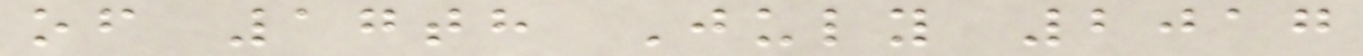of 17th July 2017
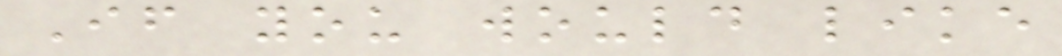If you would like
